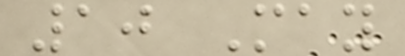10 May
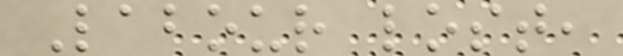Labour lost,
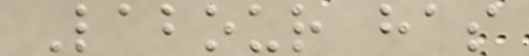Labour has
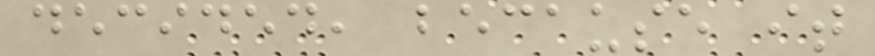decided, because it
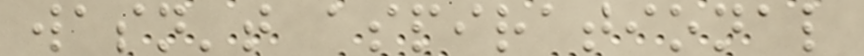wasn't aspirational
